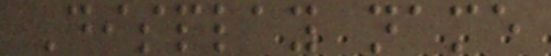Display name
